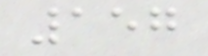157
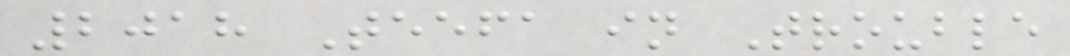2018 Teefa in Trouble
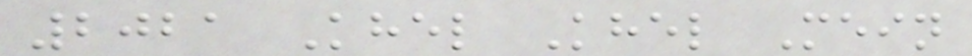2021 Khel Khel Mein
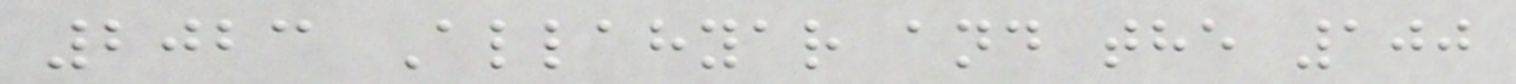2023 Allahyar and the 100
